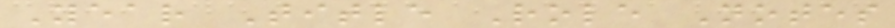Year Title Role Notes
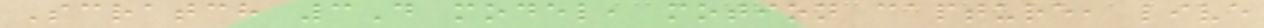Scratch 3D model, motion capture, live
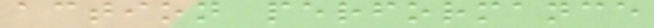action performance
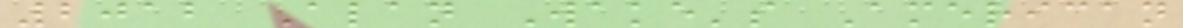2012 Alan Wake's American
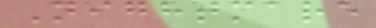Nightmare
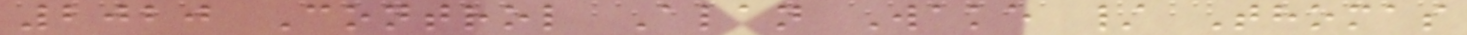2020 Control Alan Wake / Thomas
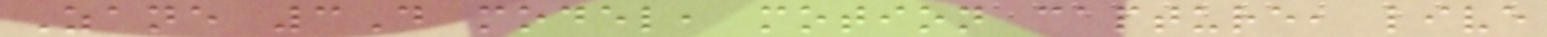Zane 3D model, motion capture, live
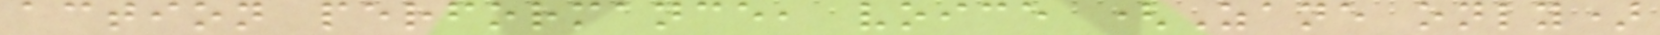action performance, voice (Zane only)
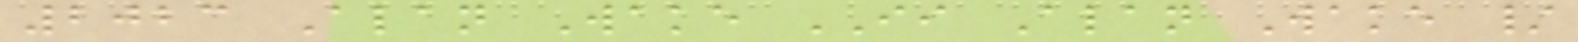2023 Alan Wake II Alan Wake /
